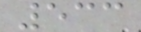533
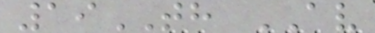19TH AV
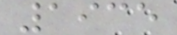1935
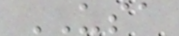USA
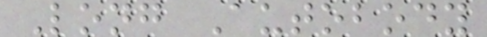Long Autobody
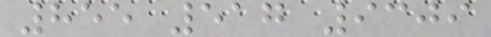855 517 9309
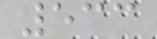533
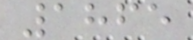1865
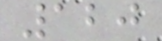120
